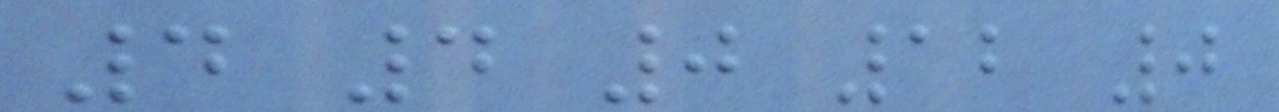4 4 0 12 0
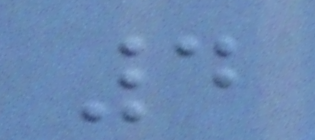4
